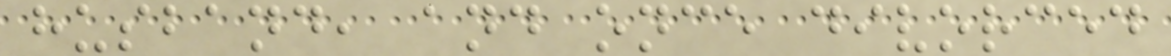husband, and once divorced
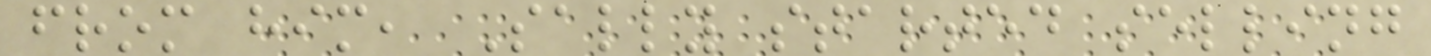from him, Sally started selling
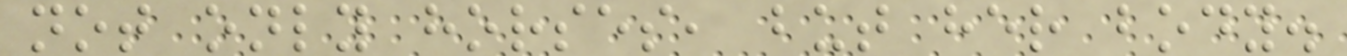not only horses, but her body.
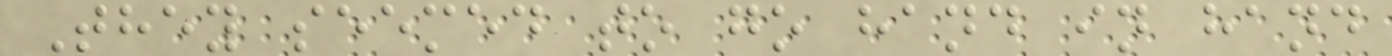They seemed to go hand in hand
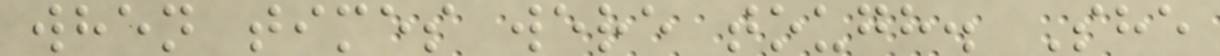when times were tough. She
